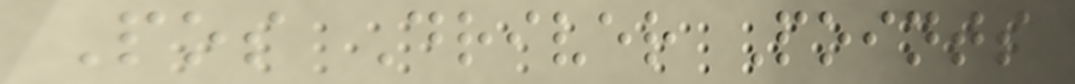Pos Driver Points
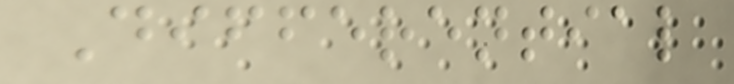Differential
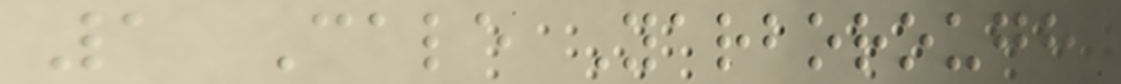1 Cale Yarborough
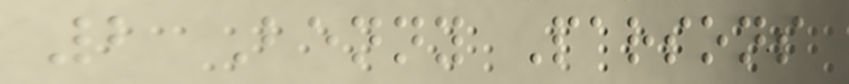2 Benny Parsons
